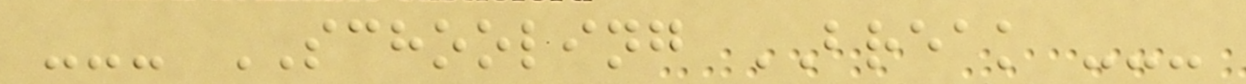--- SCHOOLING BREAK ---
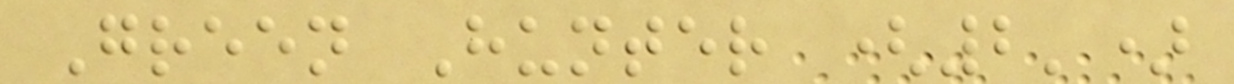Green Hunter (2')
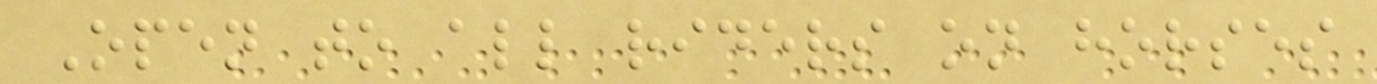Open to all riders on horses
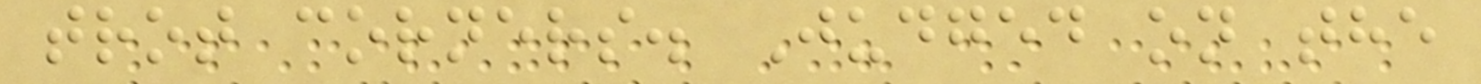trot corners. Judged on the
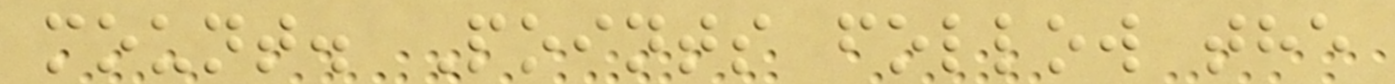mount. Points follow the
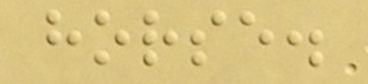horse.
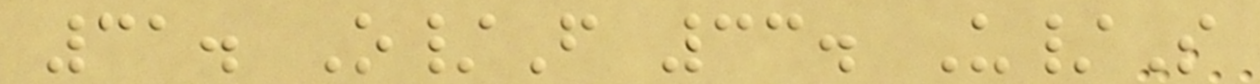31. O/F 33. U/S
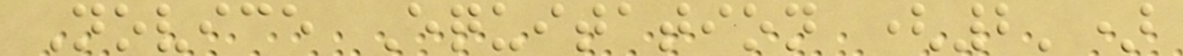Novice Equitation (2')
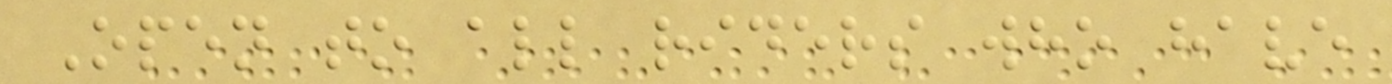Open to all riders who have
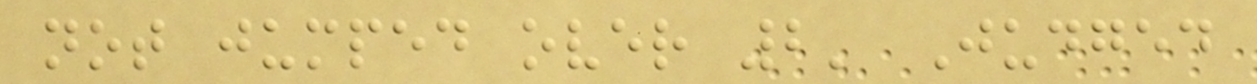not jumped over 2' Judged
